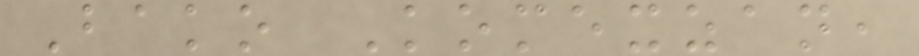Bako Komexzan,
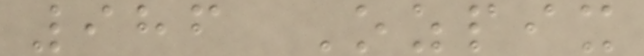986 Ozpix
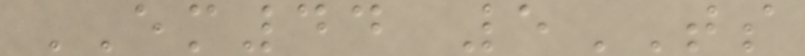EM44 5TS
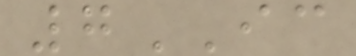7IC
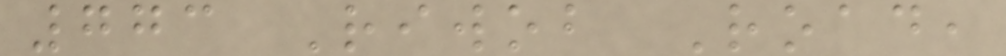773 Riwob Road,
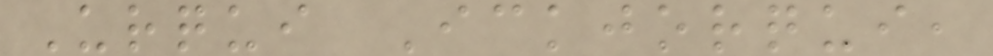Urqui Ickjorqui,
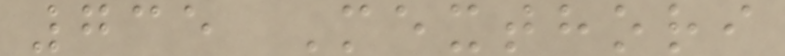735 Mexthori
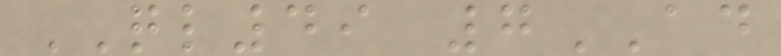QL49 7AD
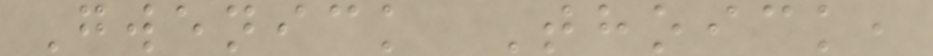Gwenick Thoick,
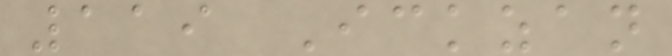119 Ickzan
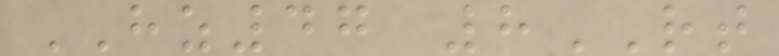HZ47 8RT
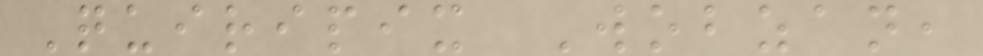Quiripix Wobzan,
